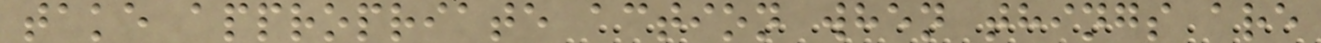take appropriate action when things are
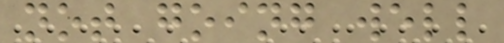not going well
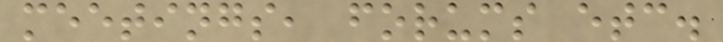meetings, forums etc.
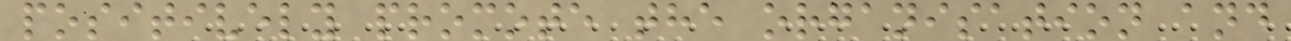positively promote the organisation and
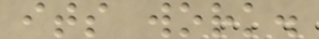its work.
